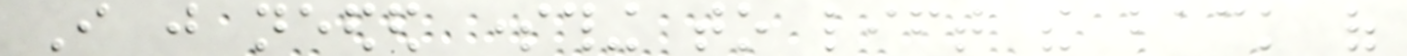I just needed something to lift the back of
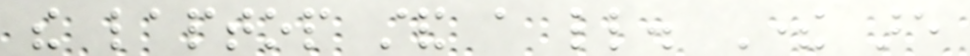the laptop stand a little. There are
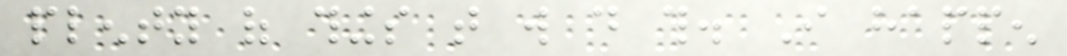plenty of things that will do this. I happen
